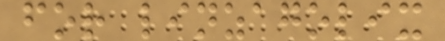for linzagolix
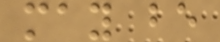may be
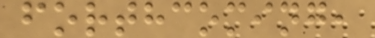forthcoming,
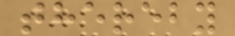thereby
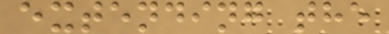extending the
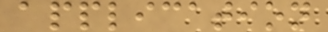application
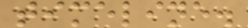timeline.
